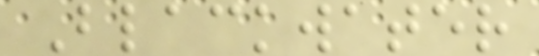Blackwater
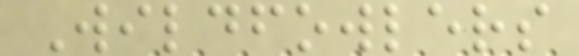Wildfowlers
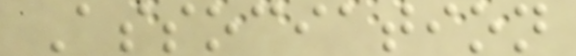Association
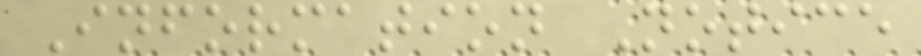Information Notice
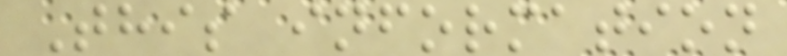This information
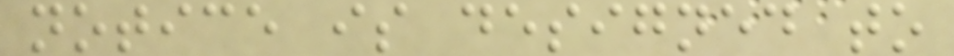notice is designed to
